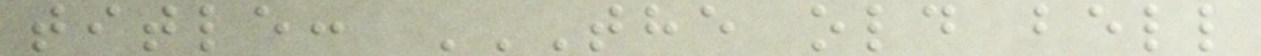title: THE OLD BELL
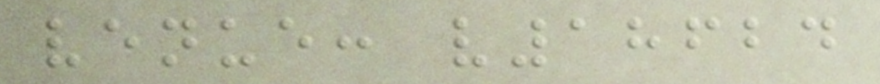venue: v18624
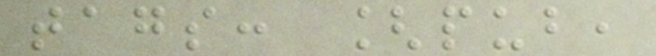tags: [pub,
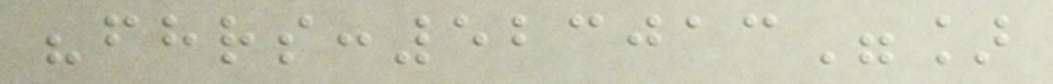"fhrs:523013"]
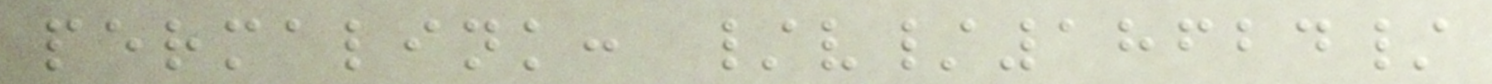permalink: /v/18624/
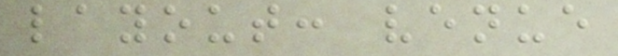layout: venue
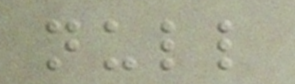null
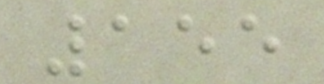155
